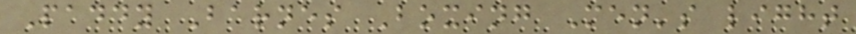Paddy Barnes Boxing Men's light
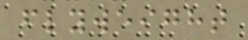flyweight
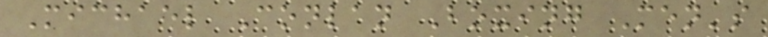Michael Conlan Boxing Men's
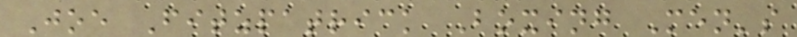Joe Fitzpatrick Boxing Men's
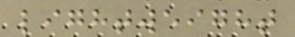lightweight
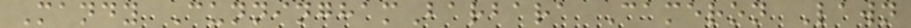Mandy CunninghamBarbara Cameron Lawn
